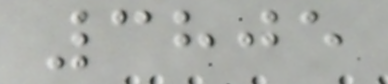3805
